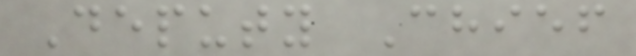Deputy Chief
